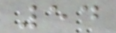54
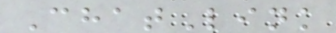ChatLink
